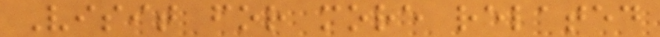Visit for more related
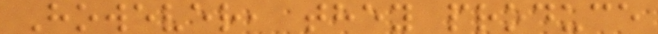However, they produce
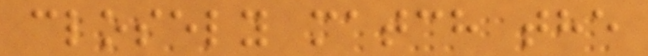closely match the
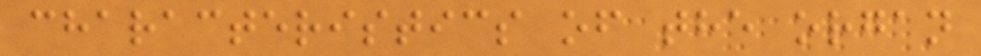characteristics of the organ
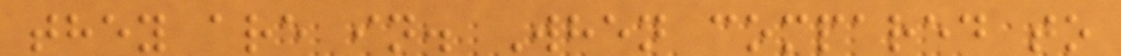they are in. When compared to
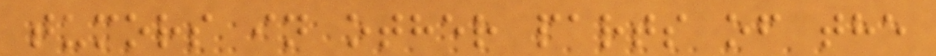tumors in other parts of the
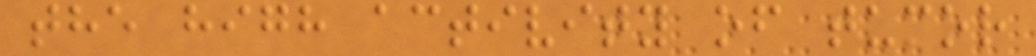the high activity of tumor
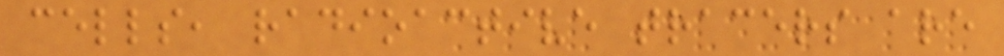cells, radioactive tracers are
